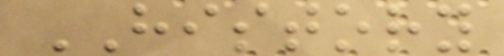HISTORY
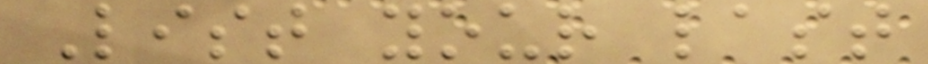List your last
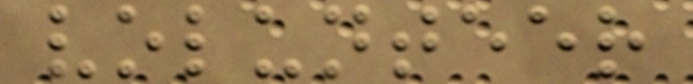volunteer
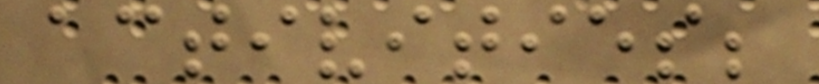activities;
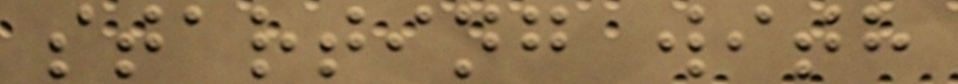starting with
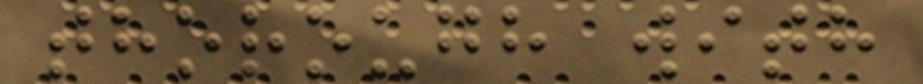thorough with
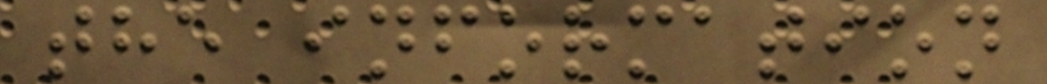the information
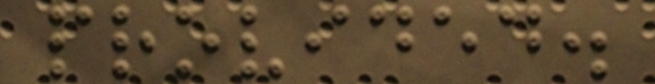provided.
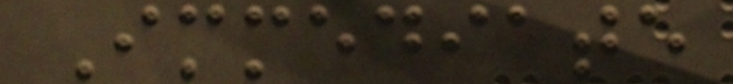Immediate
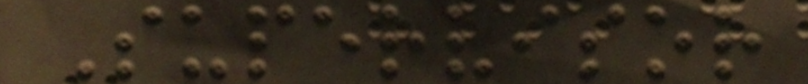Supervisor
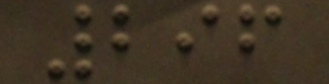296
